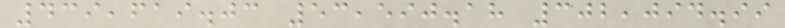439,619.03 53,590.18 302,094.99
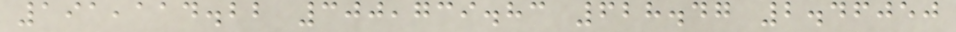191,114.22 300,739.83 628.47 2.46050
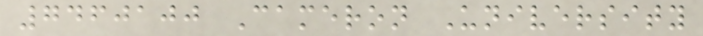7460100 Cameron University
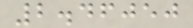2.46050
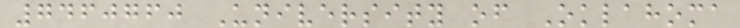7460760 University of Oklahoma
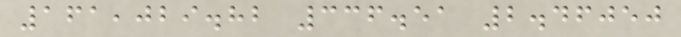161,029.82 336.51 2.46050
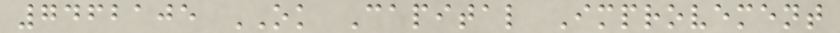7462105 OK Capital Improvement
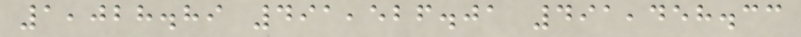1,028.89 491,526.01 491,458.33
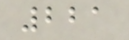221
